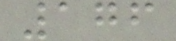176
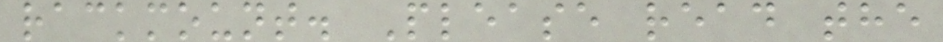rackmount. Please read the
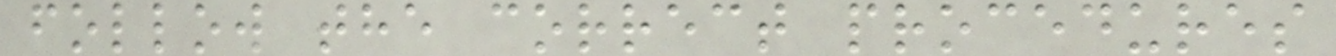follow the correct procedures
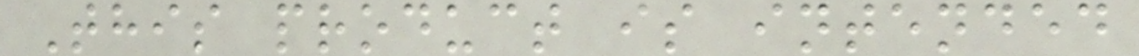This product is intended
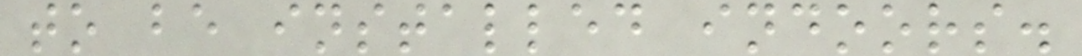to be installed indoors.
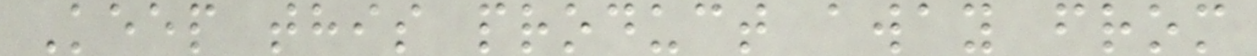Keep this product away from
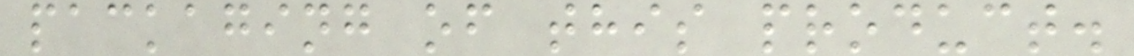packaging of this product.
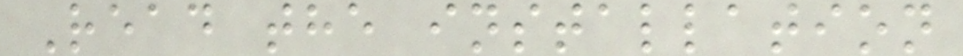Read the installation
